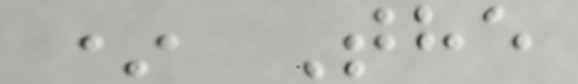* The
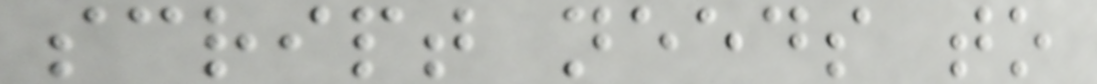script needs to
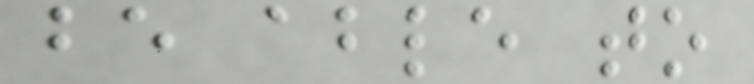be able to
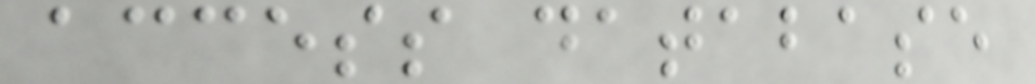access database
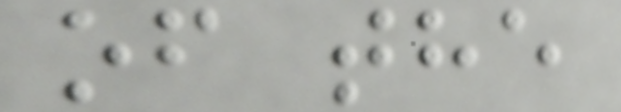of the
